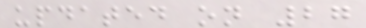updated on 27
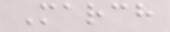March
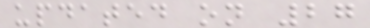updated on 27
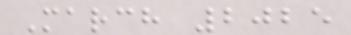March 2025
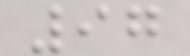97
